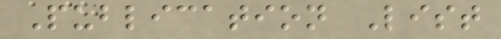Publication List
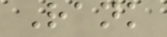Rank
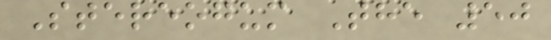Stereogum The 50
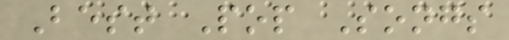Best Pop Songs
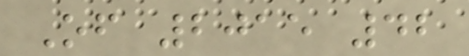Of 2015 42
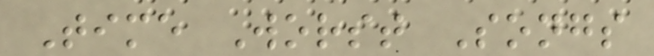Time Worst Songs
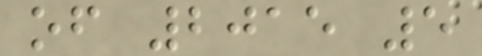of 2015 5
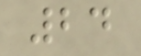24
